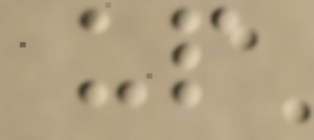up
